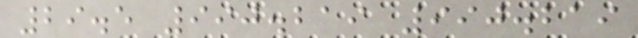29.5 990.219 990.219
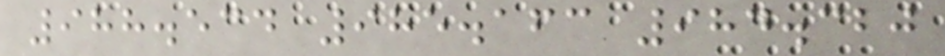988.534 985.163 984.320
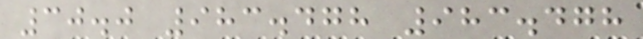30.0 983.478 983.478
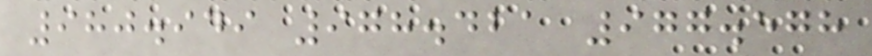980.949 978.421 977.578
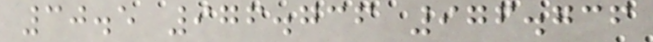30.5 976.736 976.736
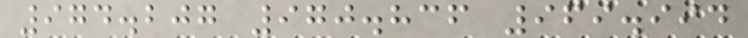974.207 970.836 969.994
